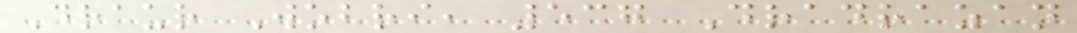Draur Wobri, 537 Dradrazan
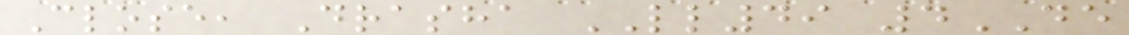Close, Drasha LL49 4DE
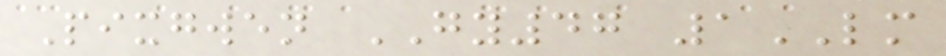Pixgwen GY47 1LM
